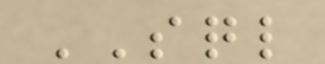SQL
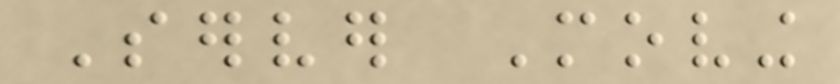Server Moving
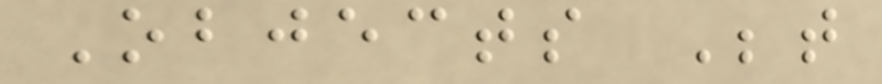Objects Between
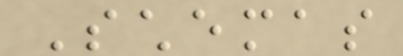Schemas
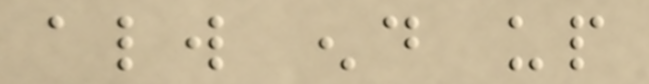always end up
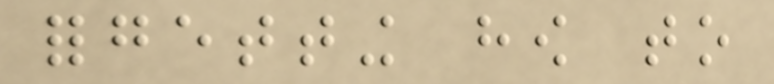forgetting how to
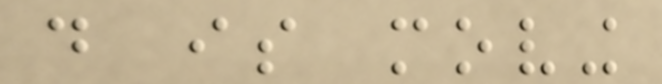do is moving
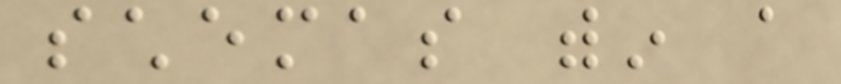schemas within a
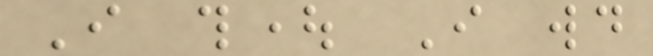I thought I would
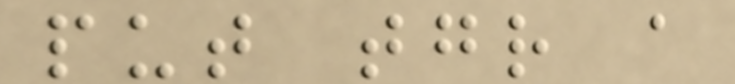put together a
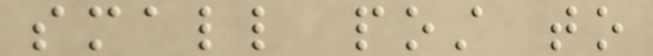small post to
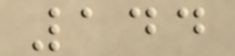144
